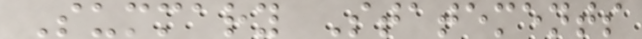Summary Statements
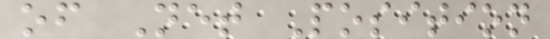of Net Position
